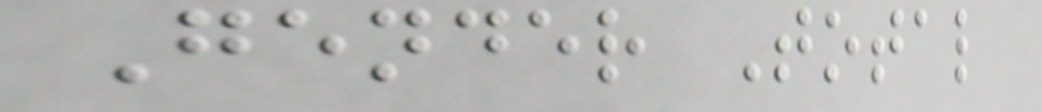Gender Total
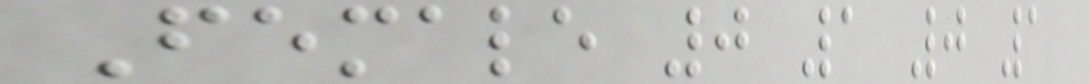Female 0 1 0 1
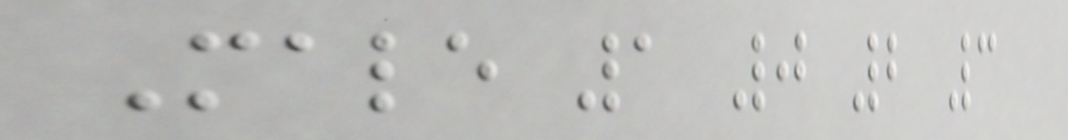Male 1 0 2 3
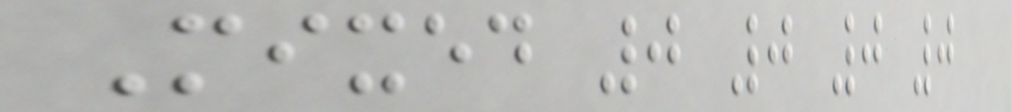Mixed 0 0 0 0
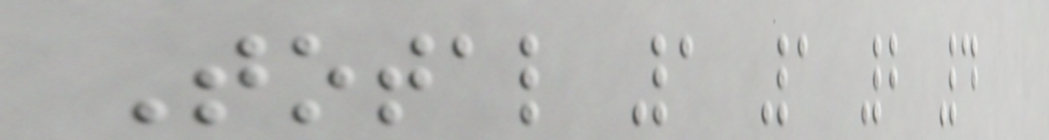Total 1 1 2 4
